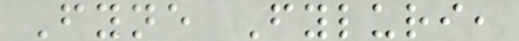Fyne Fyluri,
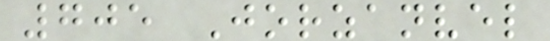705 Jorzanvel
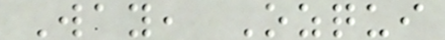Way, Ozqui
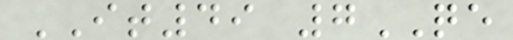IT49 7QE
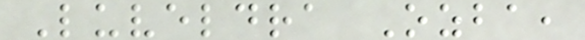Luveldra Ozba,
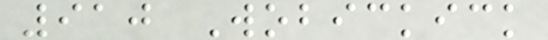910 Wobickick
